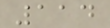114
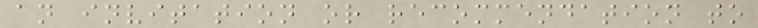an invitation or recommendation to
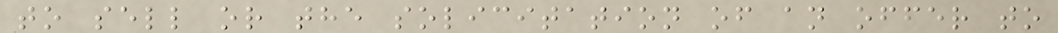to sell or the solicitation of an offer to
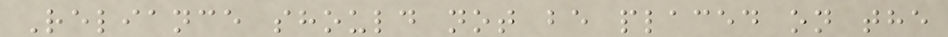Reliance should not be placed on the
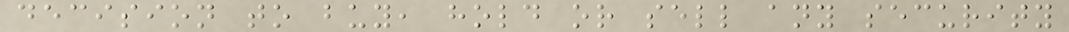decision to buy, hold or sell any security
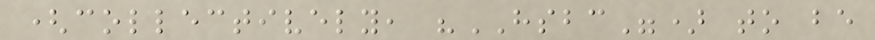(collectively, "HSBC") to be
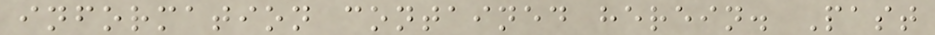information contained herein. Past
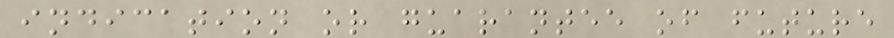indication or guarantee of future
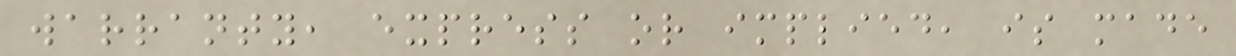warranty, express or implied, is made
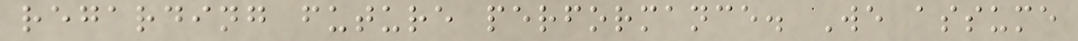regarding future performance. We assume
